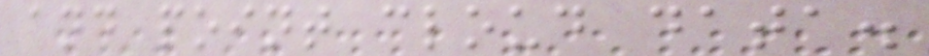and point cloud data.
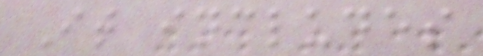It includes
